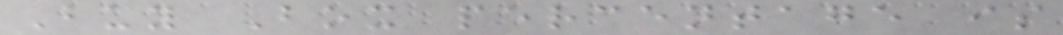Buy Box percentage is
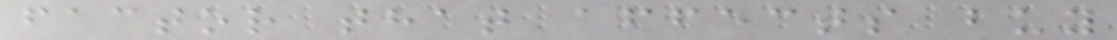factor that affects buy
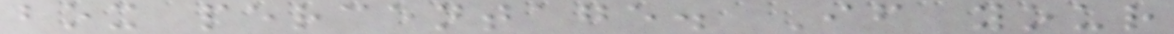box percentage. If your
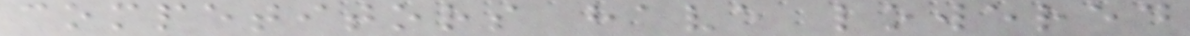competitors have lowered
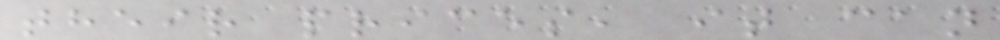their prices, it can
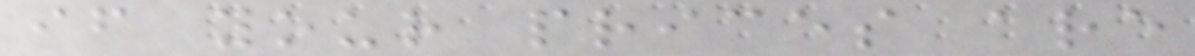if your prices are
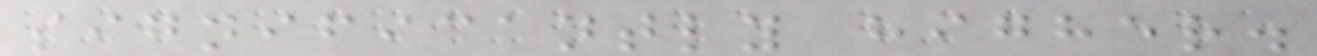significantly higher.
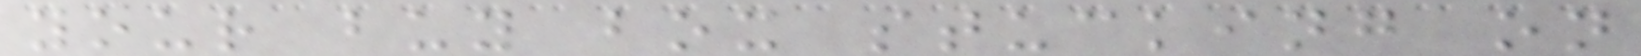your buy box stucking on
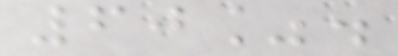60%.
